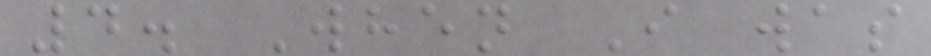4. When I was
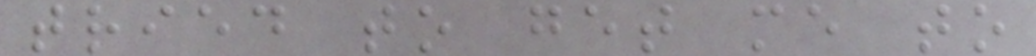tried to get me to
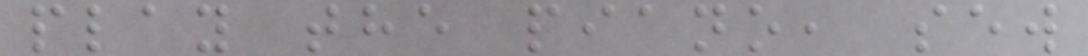play the piano, sew
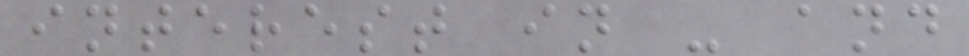interest in - and
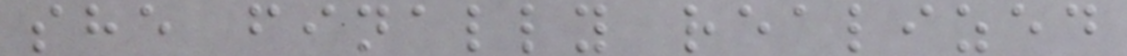she finally realized
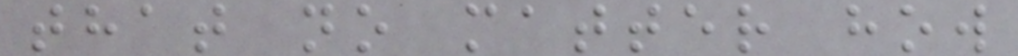that no matter how
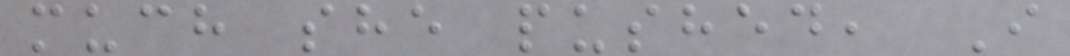much she pushed, I
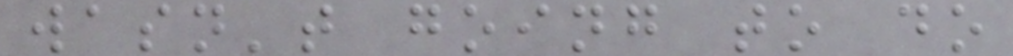wasn't going to do
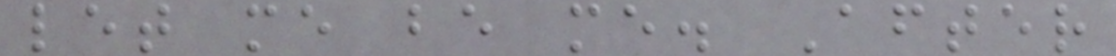let me be me. After
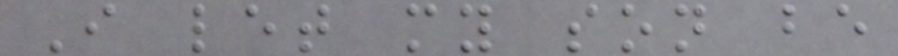I let my son be
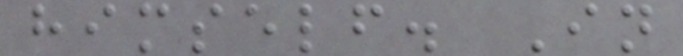himself. In
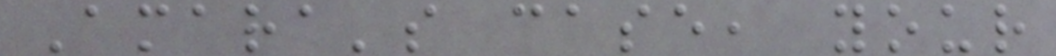Amara's case, your
